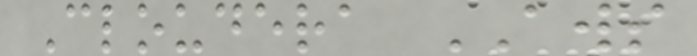Cloudera AWS
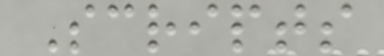Scripts
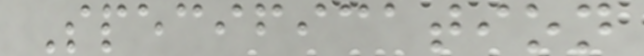Specification
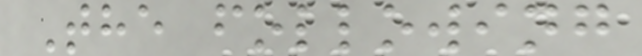The following
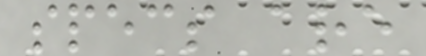specs are
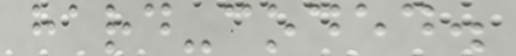hard-coded.
